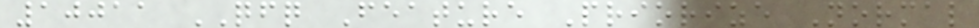10011 QFQ Feature Priorize Normal
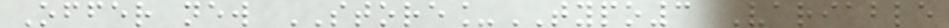Offer new STORE_TYPO3 Variable
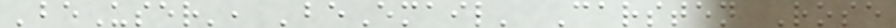'beUser', 'beEmail' Carsten Rose
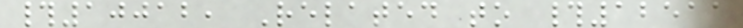#10012, Related to #12511
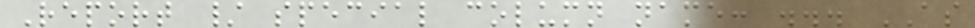Report / special column name: ... AS
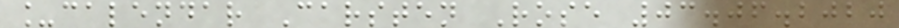_calendar Carsten Rose 03.06.2020
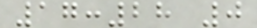17:28 0
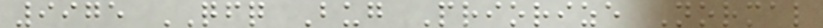9975 QFQ Bug Priorize Normal
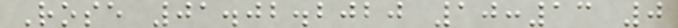Rose 01.02.2020 10:13 0
